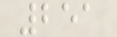251
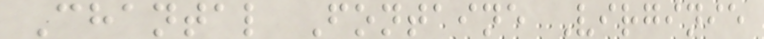Chantal Fontaine Virginie
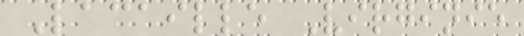Lacaille Virginie
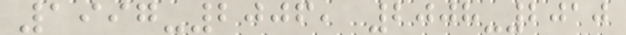1997-2006, 2008-2010
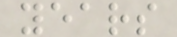years
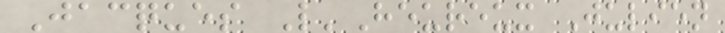Jacques L'Heureux Julien
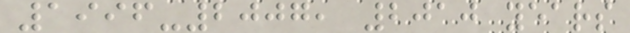1996-2007, 2010 years
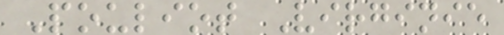Pouliot Virginie
